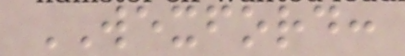WEXFORD:
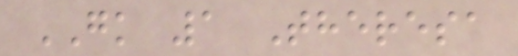GK 1 Theresa
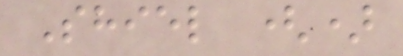Shiel ()
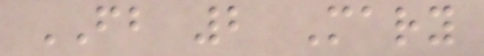FB 2 Mary
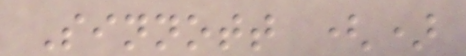Sinnott ()
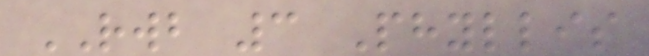RWB 3 Phyllis
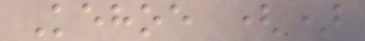Kehoe ()
